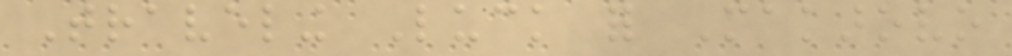Traveling Luck for Makarovo
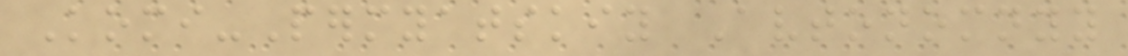Komi-Permyatskiy Avtonomnyy
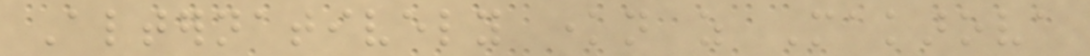Alternatively known as Makarova
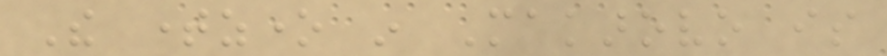The timezone in Makarovo is
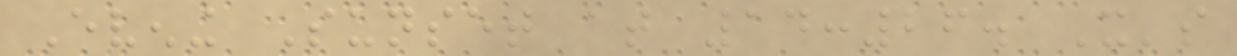Evening Sunset at 14:26. It's
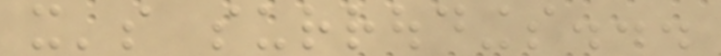it's surroudings...
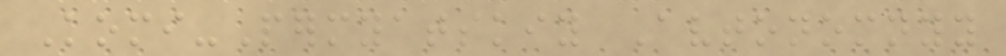Komi-Permyatskiy Avtonomnyy
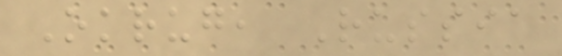Okrug, Russia
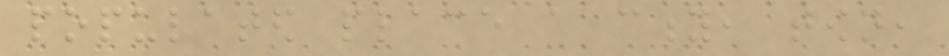populated place a city, town,
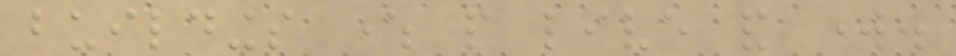buildings where people live and work.
